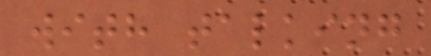with talking
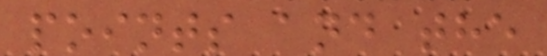points and the
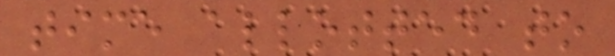time allotted to
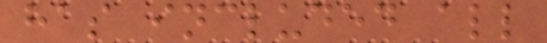has included all
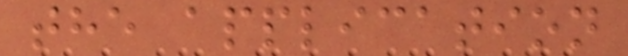the application
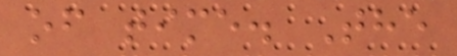of time. The
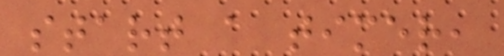start a timer,
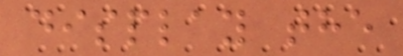display the
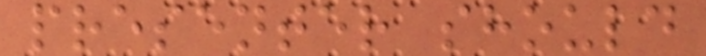presenter should
